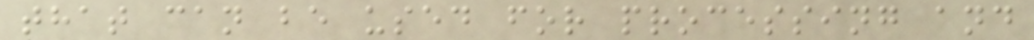that can be used for processing and
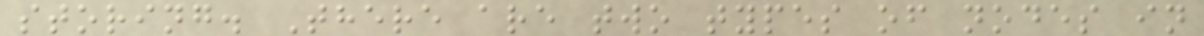storing. There are two types of nodes in
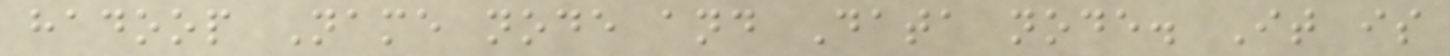hadoop Name node and Data node. It is
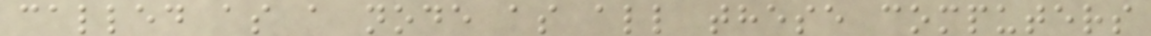called as a node as all these computers
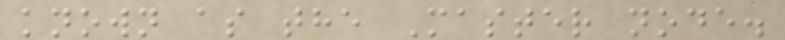known as the Master node.
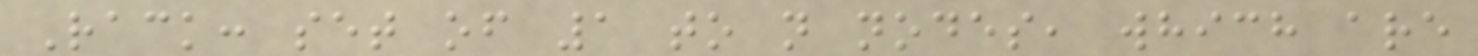Rack: set of 1 to n nodes, which are
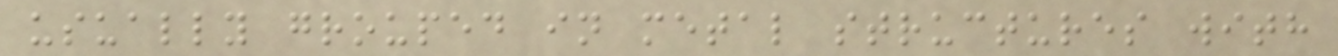usually grouped in metal structures with
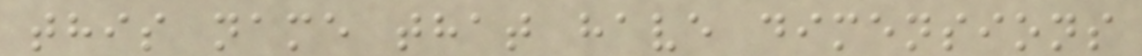this name that have dimensions
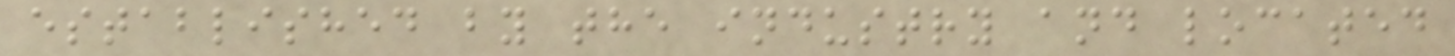established by the industry and located
